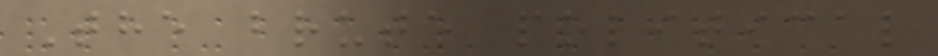The brute political
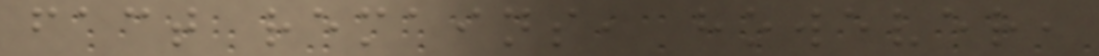fact remains, however,
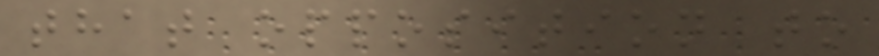that opposition to
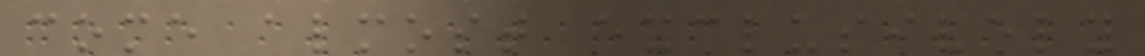come almost exclusively
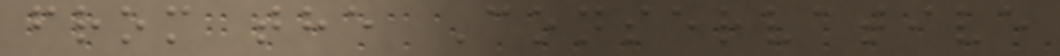from the Conservative
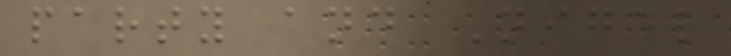party and Nigel
